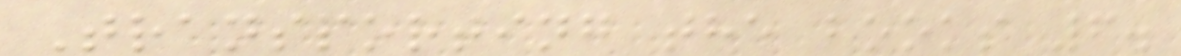Transporting the books 6.
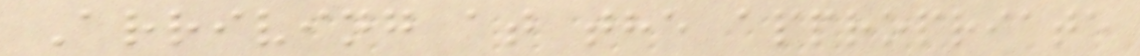Arriving at the appropriate
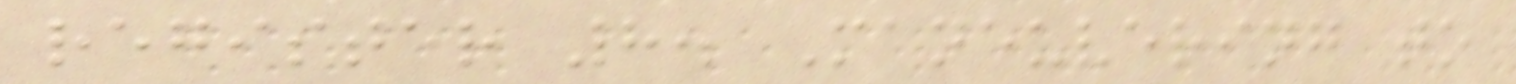register 8. Maneuvering to
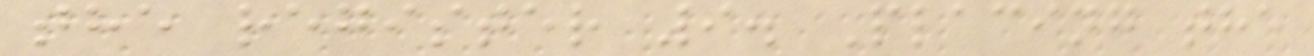the register 9. Placing the
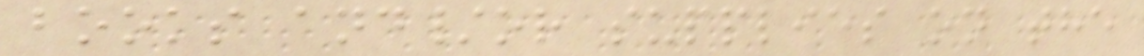books and/or supplies on the
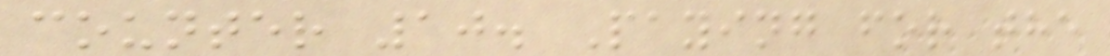counter 10. Paying for the
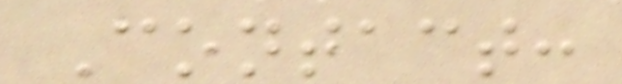Contact:
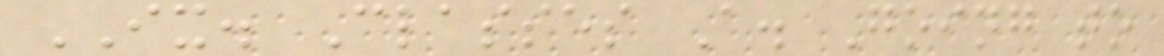IX. Classes A. Going to
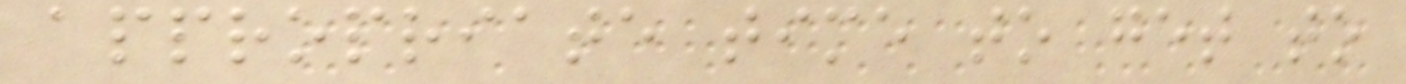appropriate time to get to
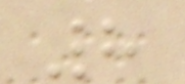8
